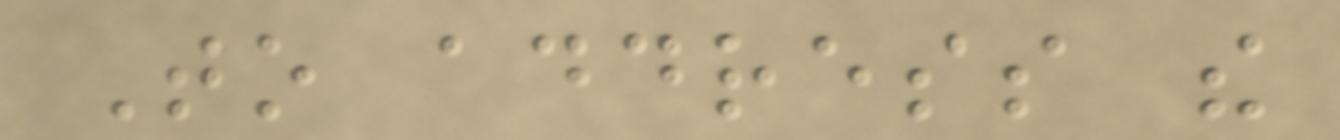To address the
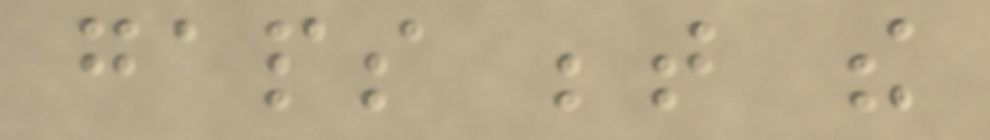gaps between the
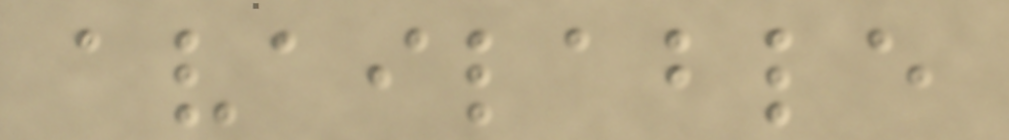available
